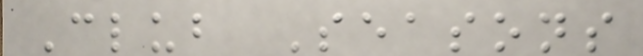Club Seasons
